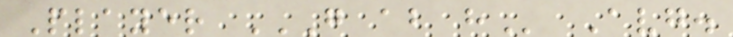Player G AB H Avg.
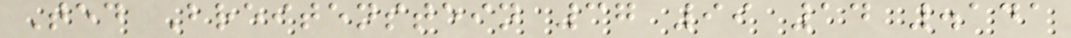Ted Breitenstein 37 99 14 .141
